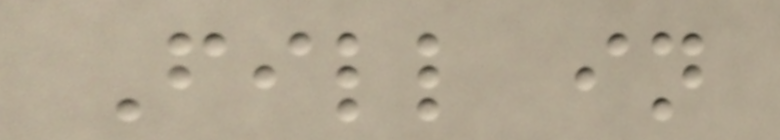Fill in
